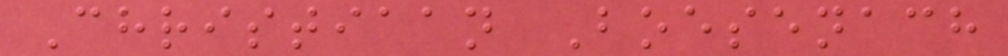Christiaan Boesenach
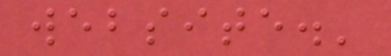website.'
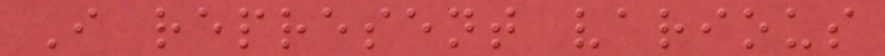I represent various
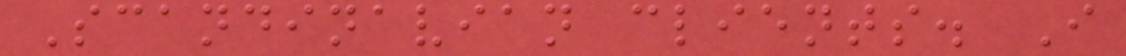Scandinavian clients. I
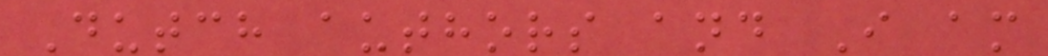Dutch authors and I am
